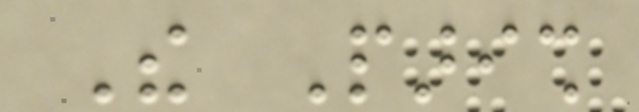The Parish
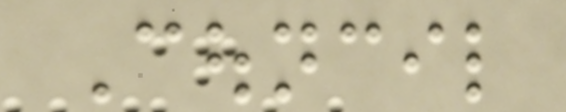Council
